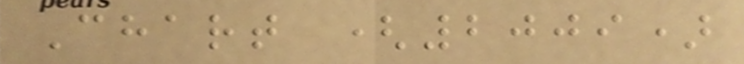Chart (2009)
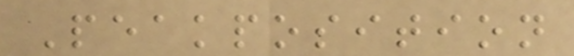Peakposition
